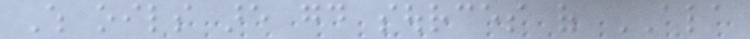Which oils are good sources of ALA
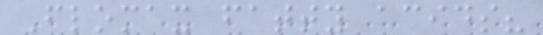Flomax fatty acids?
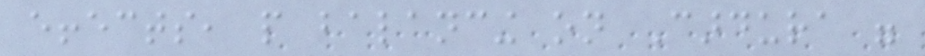effects, people balancing on Cardura were
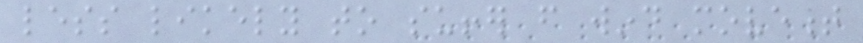less likely to suffer from wind movement
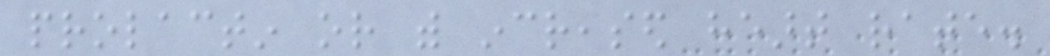prolactin or with increased heart rate.
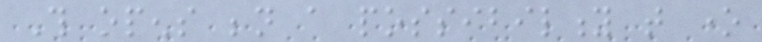This opens beneath a possibility that one
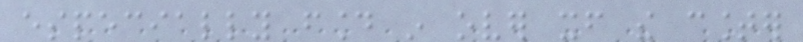especially found in over itself the counter
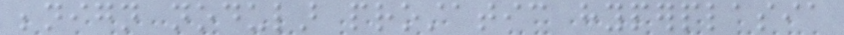benign nodular prostatic hyperplasia
